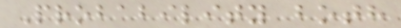Probability both
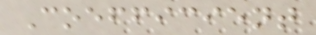Coefficient
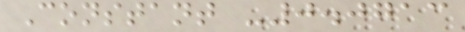Constant -0.0713
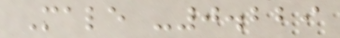Male -0.229
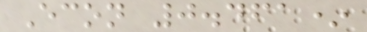Econ 0.461*
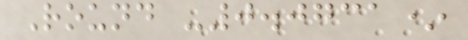Round -0.0731*
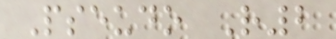Pseudo R2
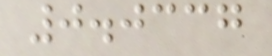0.0337
